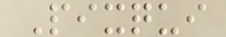Pixqui
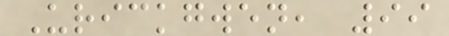Urickgwen, 99
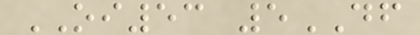OI53 5DF
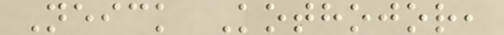Neick Kothojor,
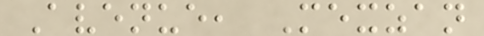Avenue, Mexzan
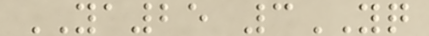YA25 3YQ
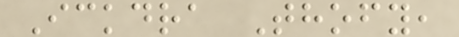Ickdra Thofy,
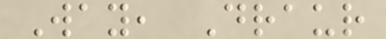Way, Draur
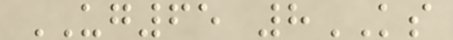UG65 8KS
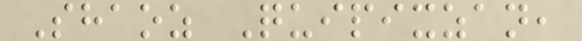Shaoz Quipixzan,
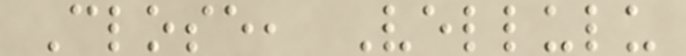Close, Vellulu
